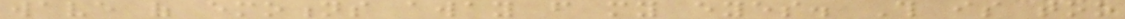wave of emotions away from my eyes. This is too
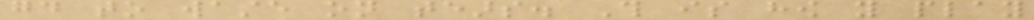good to waste on tears. This is how you play
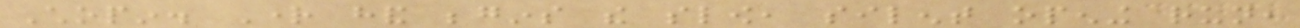Chopin. Right hand begins the slow, silent opening run,
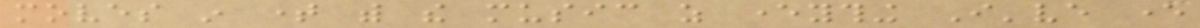moves in time with the music as everything I've ever
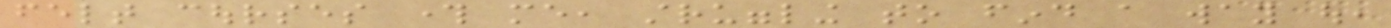felt courses through me, struggling to find a way out,
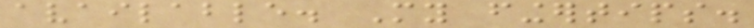available. My fingertips.
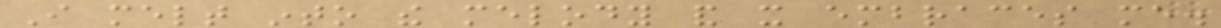I melt into the melody and it embraces me.
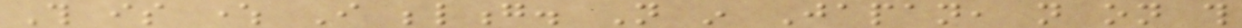This is where I belong. Not in Japan, not on this
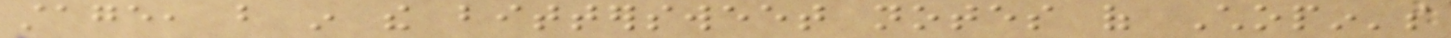stage, but in the bittersweet notes of Chopin's
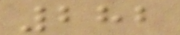282
